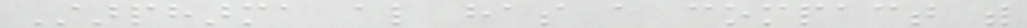Starpharma also has a compact with
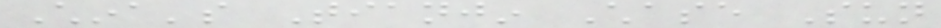China's Tianjin Chase Sun
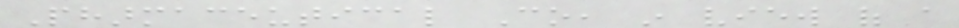Pharmaceutical Co, in view of a
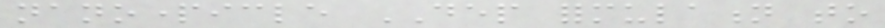nanoparticle DEP formulation to
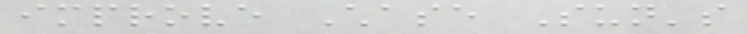improve Chase Sun's
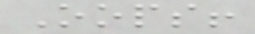Oops!
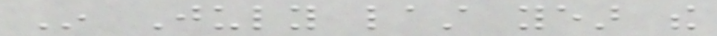In July last year the
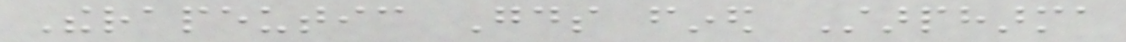Therapeutic Goods fined Starpharma
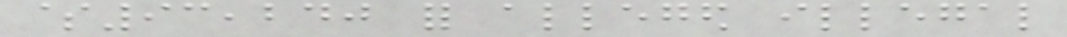$93,240 for alleged illegal
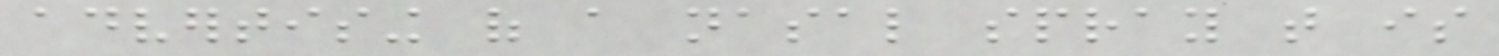advertising of a nasal spray that is
